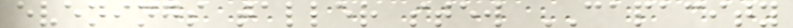evenings taller stew CAPACITY
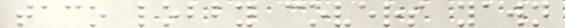taco lobby covers yawn
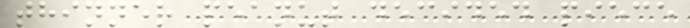thinner peanut decided piece
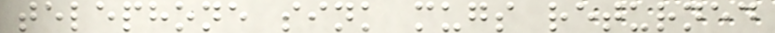telephone sink mugs returned
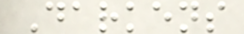Darkens
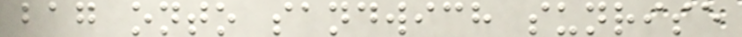bag onto sandwich sunrise
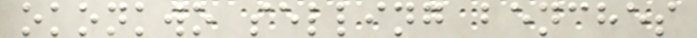okonkwo selling benches
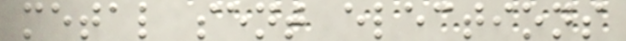metal sent elections
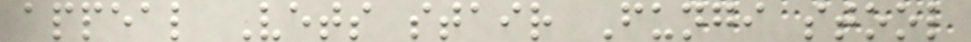appeal Vets stair Fungi stool
